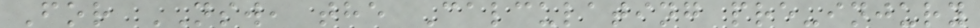For NSW, the Calculating pre-injury
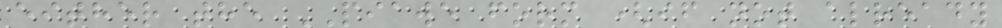either the PIAWE form (if not already
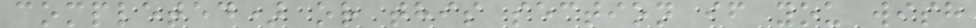completed) or this section if you wish
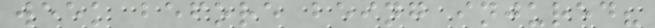week before being injured?
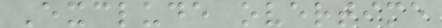Exclude overtime
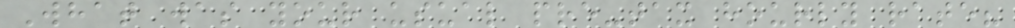What was your usual pre-tax hourly rate?
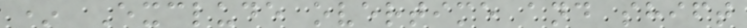* Exclude overtime and shift
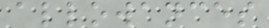allowances
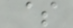$
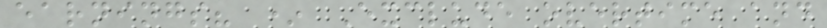earnings? * Exclude overtime and
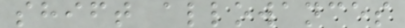shift allowances
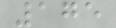175
